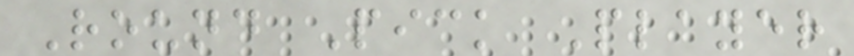Round Pick Player
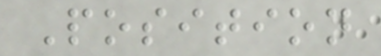Position
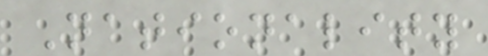Nationality
